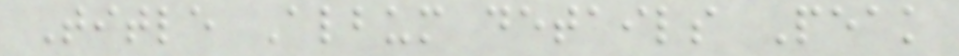Title Album details Peak
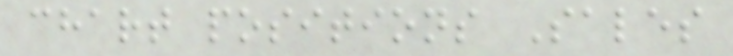chart positions Sales
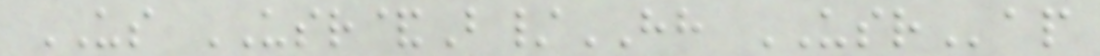US USR&B/HH USRap
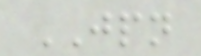JPN
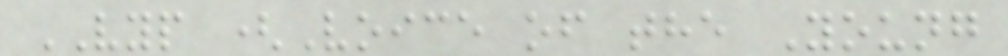VYP (Voice of the Young
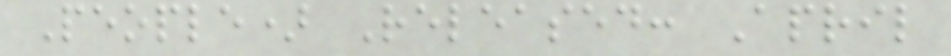People) Released: April
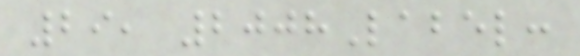29, 2008Label:
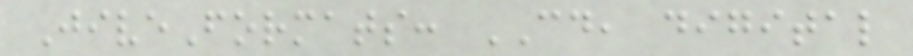JiveFormats: CD, digital
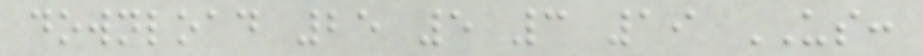download 25 5 3 19 US:
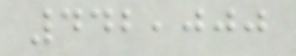442,000
